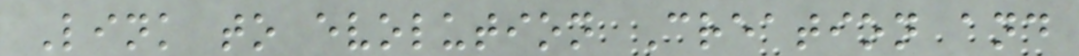Link to evolution Creation and
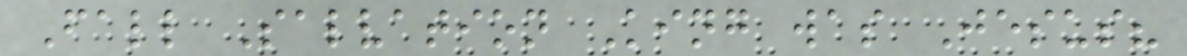Fall Salvation King was Jesus?
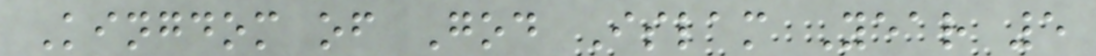Kingdom of God Islam Year 5
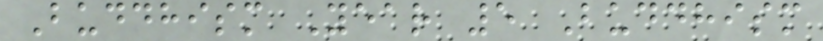Buddhism Year 5 Buddhism
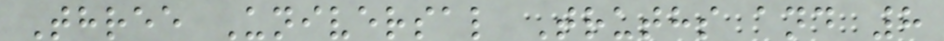Three Universal Truths and 8
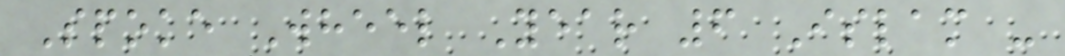Spoke Wheel Year 6 Islam -
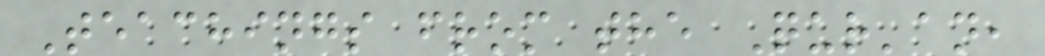Teachings from the Qur'an,
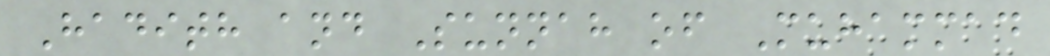Hadith and Sunnah of Muhammad
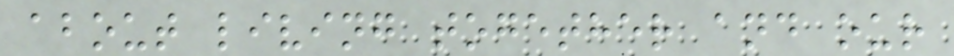about living together and our
